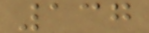137
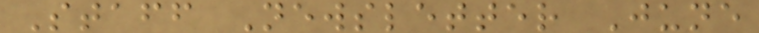Staff Newsletter June
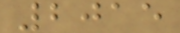2015
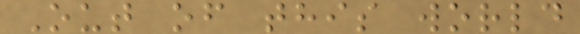Out of this world
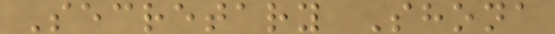Secretary Shona
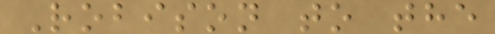Robison to the
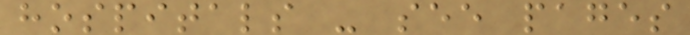hospitals - see pages
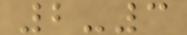2-3
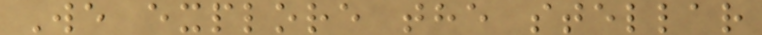We explore the stellar
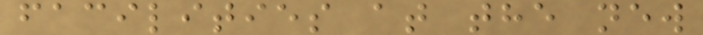facilities at the new
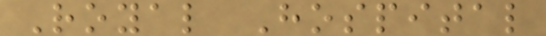Royal Hospital
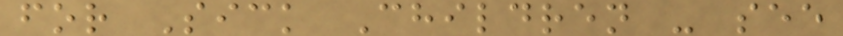for Sick Children - see
